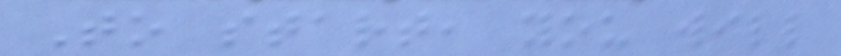To start, you will
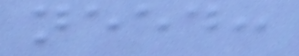need:
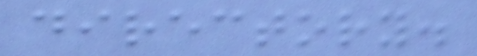directory.
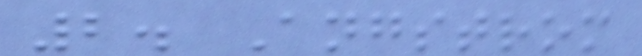2. Angstrom
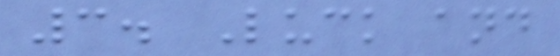3. Luck and
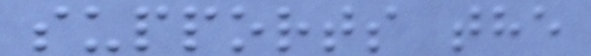supports the
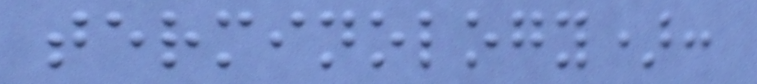terminology):
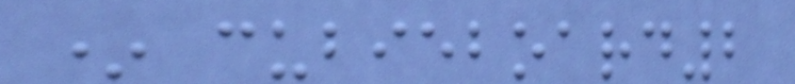* cubieboard2
